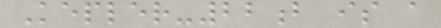Kepler-22b is a
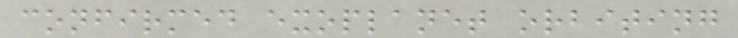confirmed exoplanet orbiting
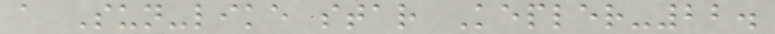a Sun-like star Kepler-22.
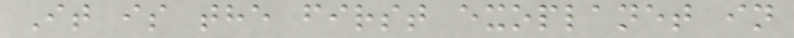It is the first exoplanet in
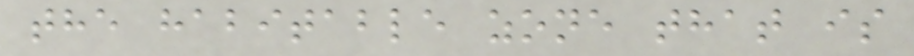the habitable zone that is
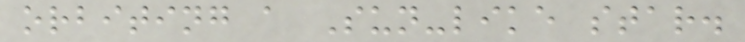orbiting a Sun-like star.
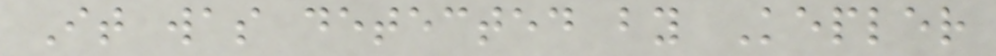It was detected by Kepler
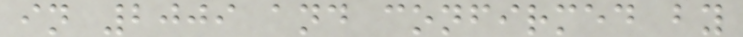in 2009 and confirmed by
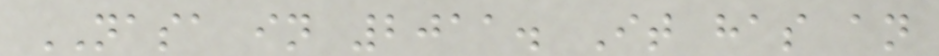NASA in 2011. It has an
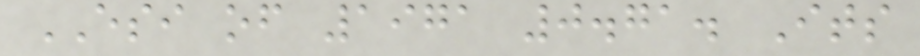ESI of 1971 0.71. Its
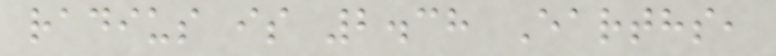radius is 2.38 Earths,
